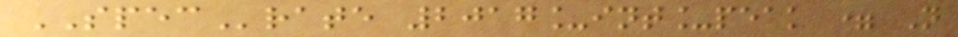SPECrate 2017_int_peak = Not
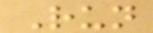Run
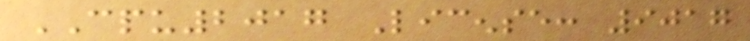CPU2017 License: 9017
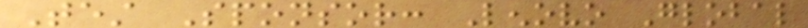Test Sponsor: Lenovo Global
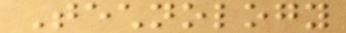Technology
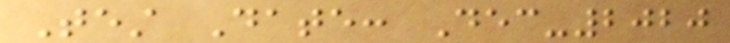Test Date: Dec-2020
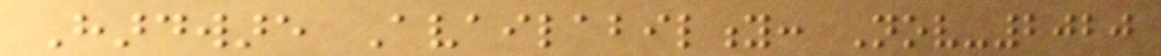Hardware Availability: Nov-2020
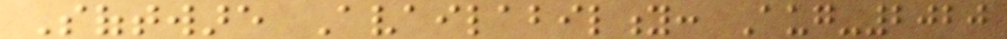Software Availability: Aug-2020
